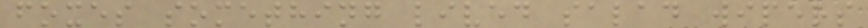foxes something lived salad wipers
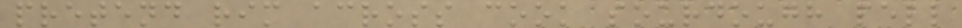pretend rim across cook sourdough pell
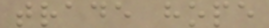trade hope
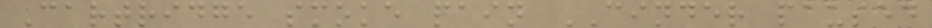Cartridge smoke pain CINDER paused
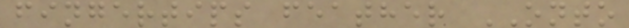fingertips feather ONTO
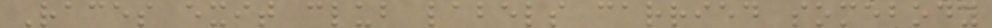Races exit club labels carried somebody
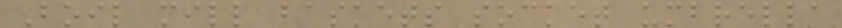Boil mill baskets socket umbrella
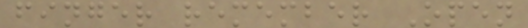finger remember Open
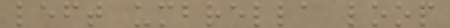left umbrella loop
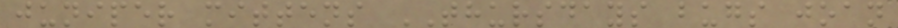juniper mittens THURSDAYS bugs joan
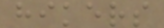hikers
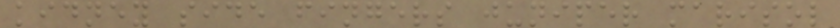kidney side fingers juniper marisol
